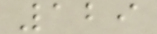129
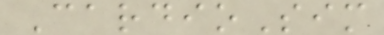CardioSim
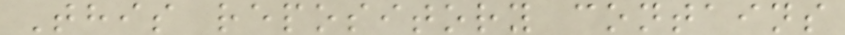This repository contains
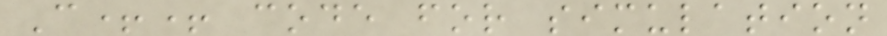C++ code for simulation
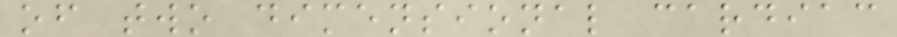of two dimensional cardiac
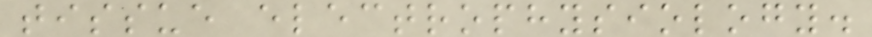tissue electrophysiology.
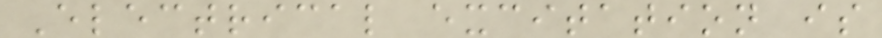Electrical excitation is
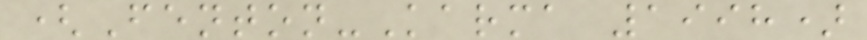(Fenton-Karma 1998)
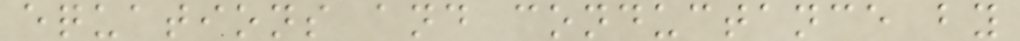equations and conductance by
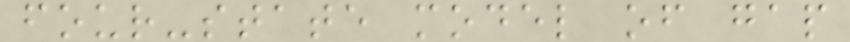four-state model of gap
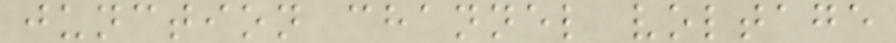junction channel voltage
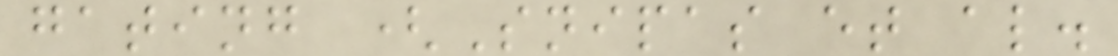gating (Snipas et al.
